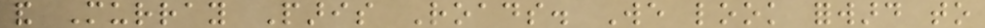and Murray Paris Roads. We look forward to
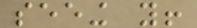seeing you!
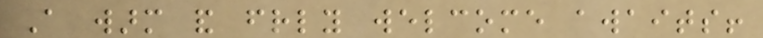A warm and friendly welcome awaits!
